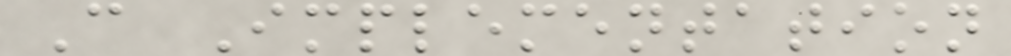C Implementation
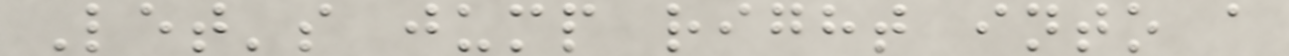Let's jump right into a
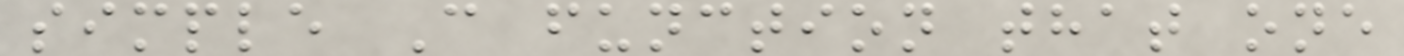simple C function that one
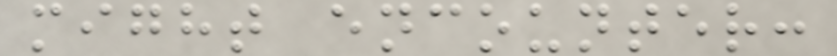might encounter:
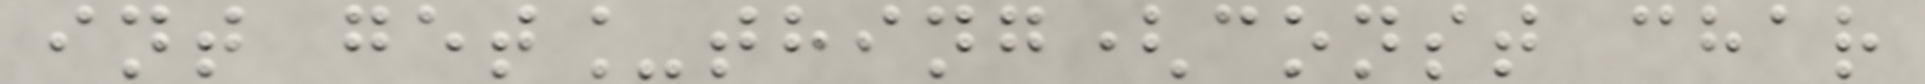int get_thing(const char
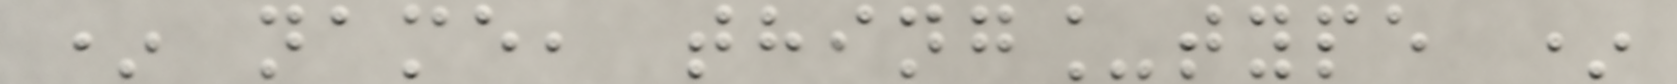* name, thing_type *
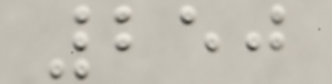250
